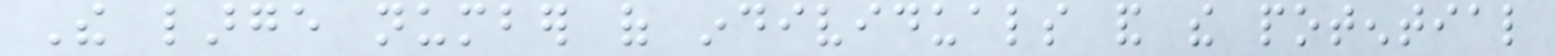The large number of individuals and the potential
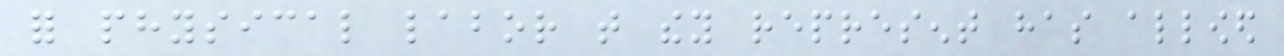for physical labor that they represent has allowed
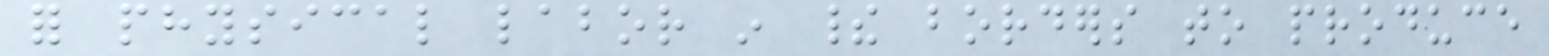for physical labor in their borders to produce
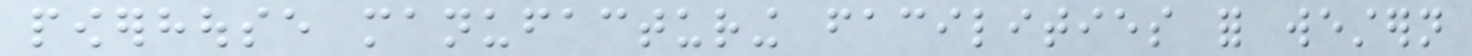powerhouse manufacturing facilities for western
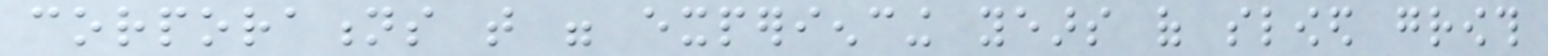corporations that were experiencing years of slowed growth
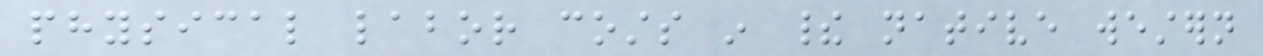physical labor costs in their native western
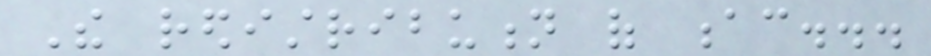The redistribution of ac...
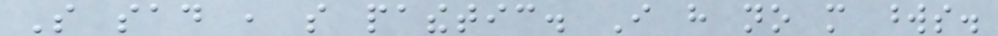So sad , so pathetic. I have no more words.
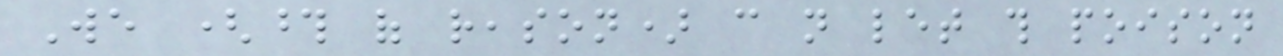We (those of reason) can not let this poison
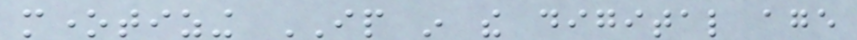monetizing IP in the digital age
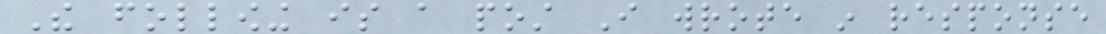The following is a post I wrote in response
